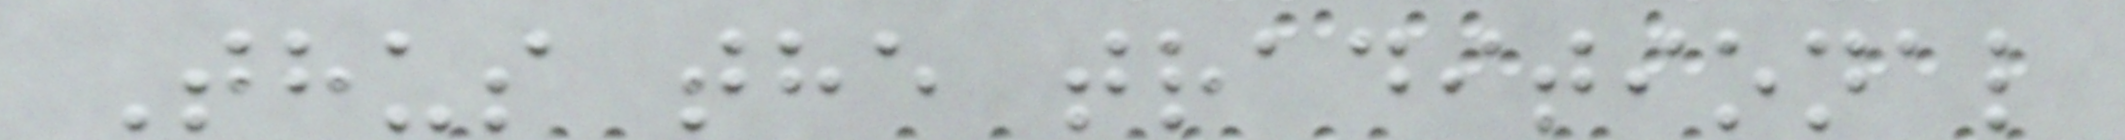Thus the traditional
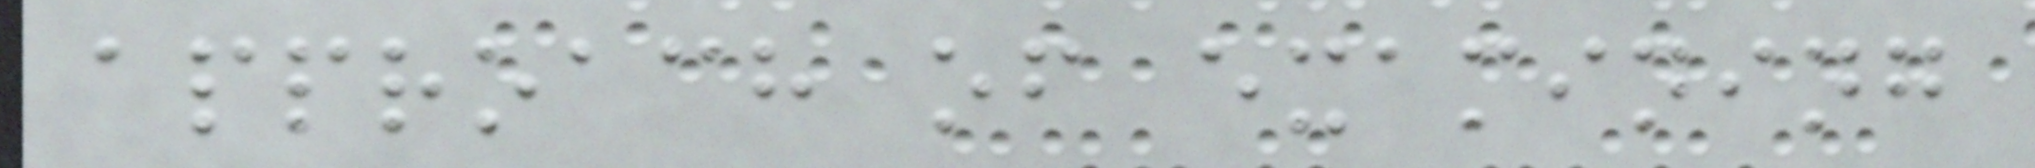approach of examining
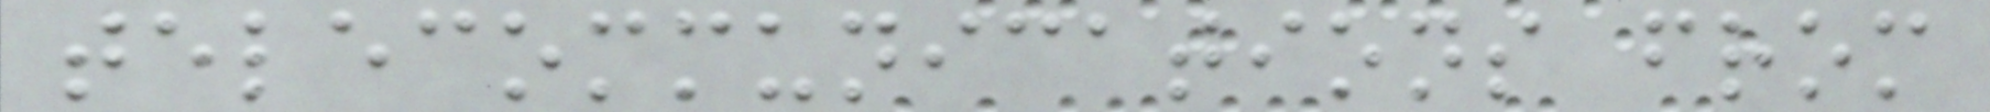telecommunications from
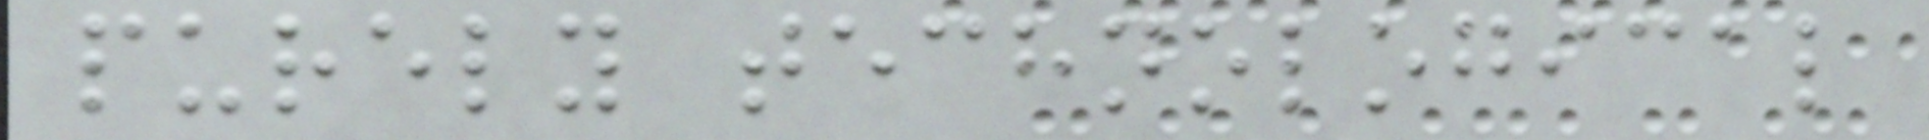purely technological
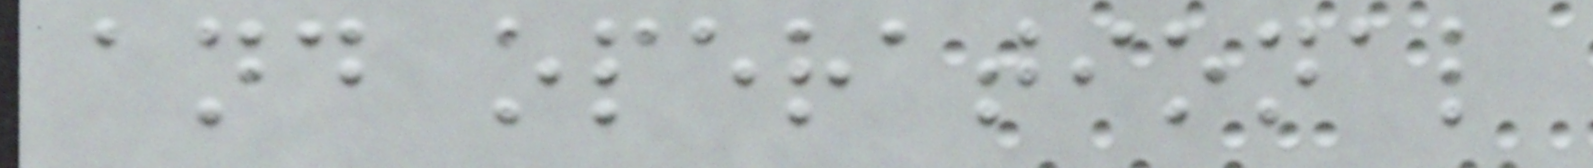and operational
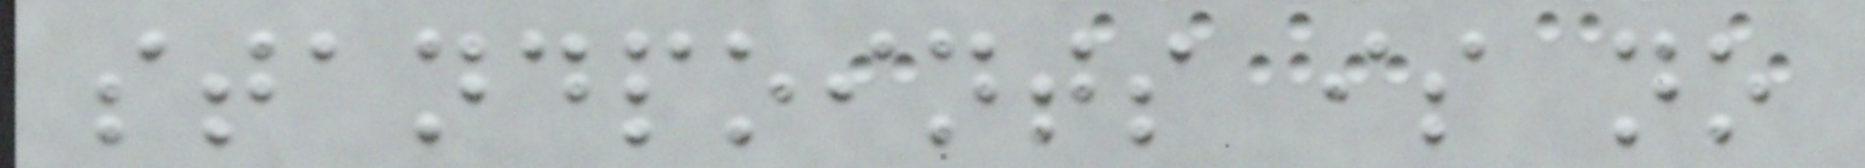standpoints is no
